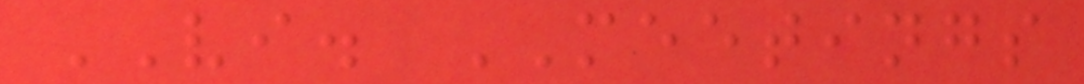VI. MEETINGS
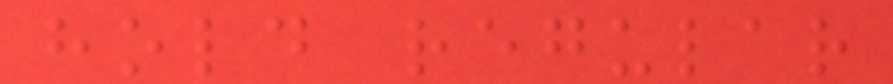hold regular
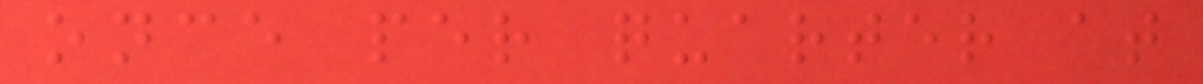once per quarter at
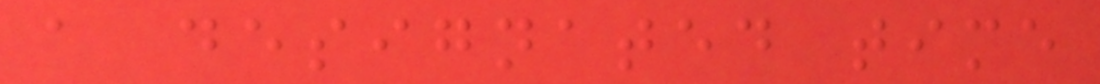a designated time
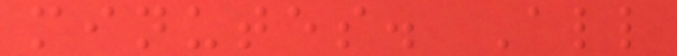minutes. All
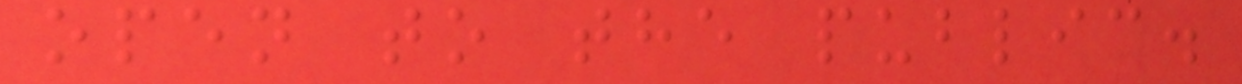open to the public.
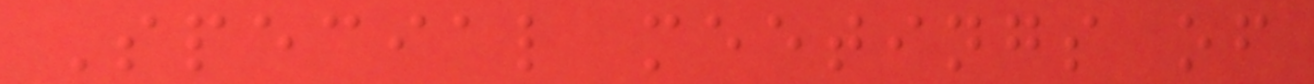Special meetings of
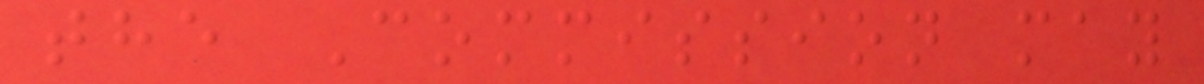the Commission may
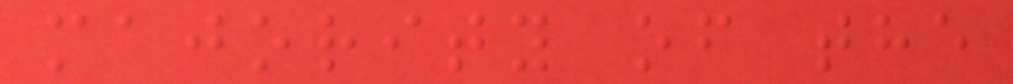majority of the
